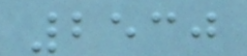2530
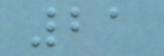21
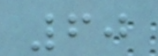60
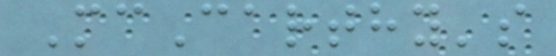McCarthy's
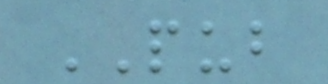PUB
